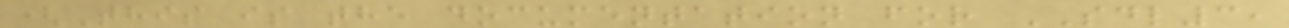(This is the documentation for SDL3,
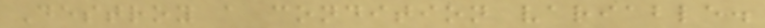Destroy a condition variable.
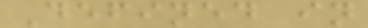Defined in
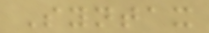Syntax
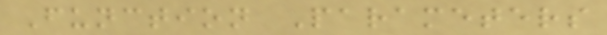Function Parameters
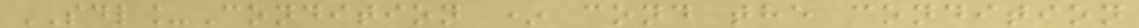SDL_Condition * cond the condition
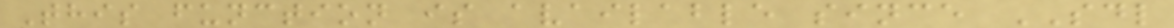This function is available since SDL
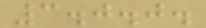3.0.0.
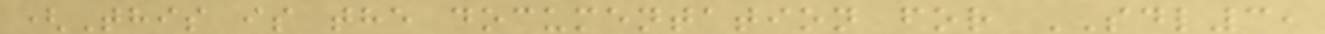(This is the documentation for SDL3,
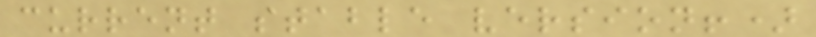current stable version!)
